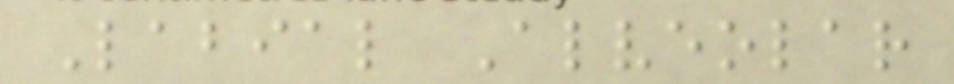Labial Alveolar
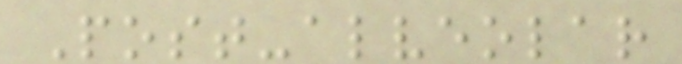Post-alveolar
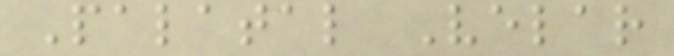Palatal Velar
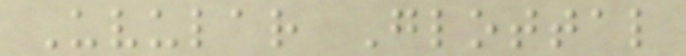Uvular Glottal
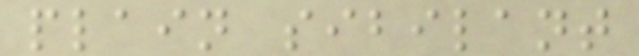plain sibilant
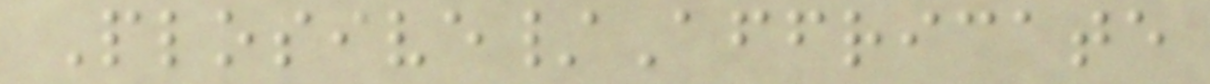Plosive/Affricate
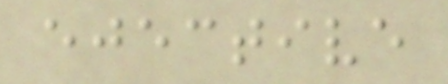ejective
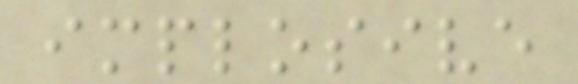implosive
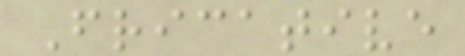Fricative
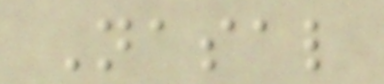Nasal
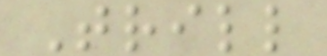Trill
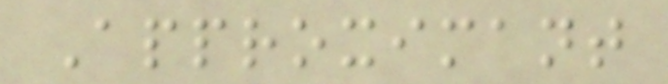Approximant
